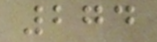274
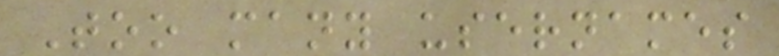Too many usernames
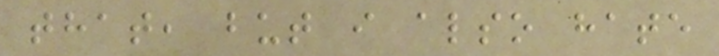that, but i also hate
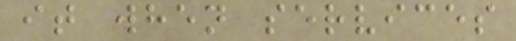it when services
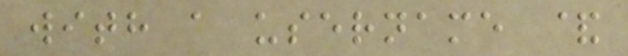with a username &
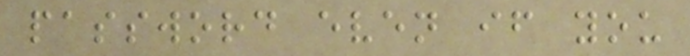password even if you
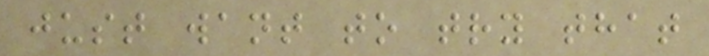just want to try that
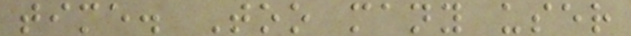time. Too many user
